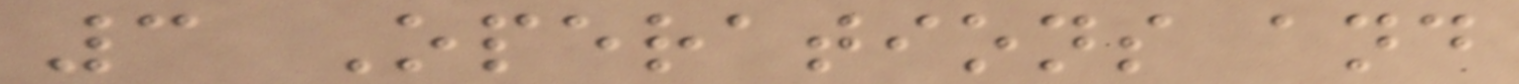3 Operations and
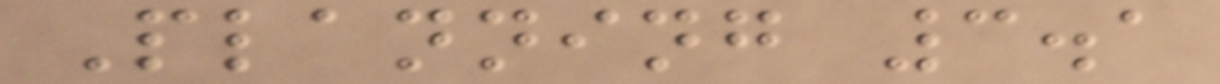Planning 3.1
